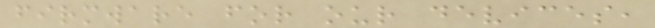firmware for our devices,
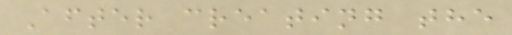After creating the
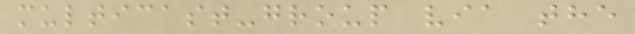multicast-group via the
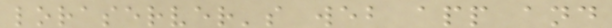loraserver's web app and
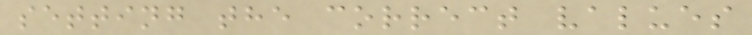setting the correct values
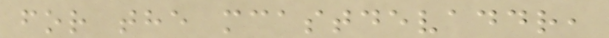for the mcastdevaddr,
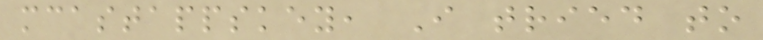mcastappskey, I tried to
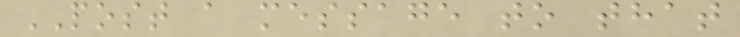POST a message to that
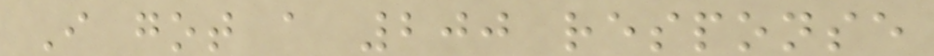I got a 200 response
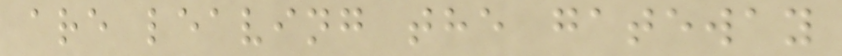are leaving the gateway
